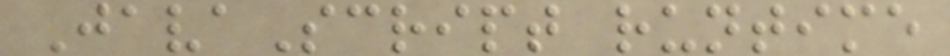JavaScript runtime
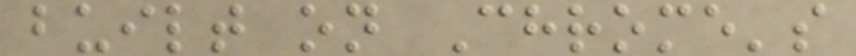built on Chrome's
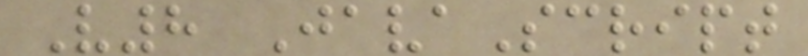V8 JavaScript
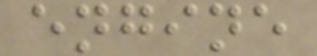engine
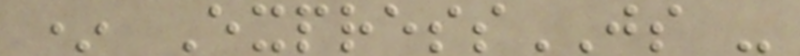* ExpressJS -
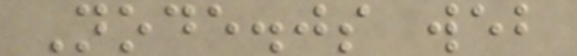Node.js web
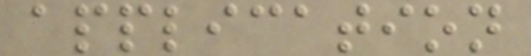application
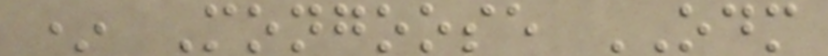* Mongoose ODM
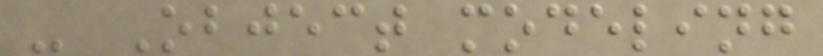- Object modeling
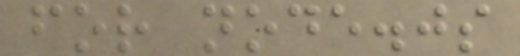for node.js
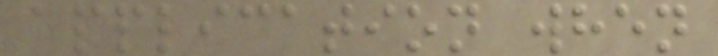application when
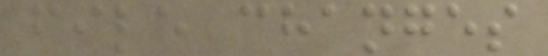file changes
